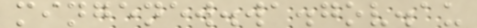mingenew.wa.gov.au
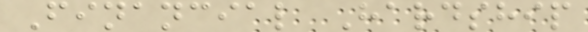Financial Hardship
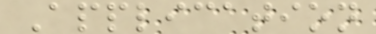Application
